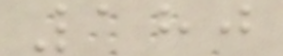180
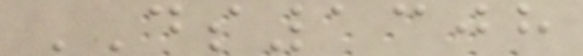DS1308
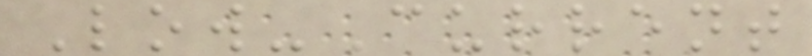Low-Current
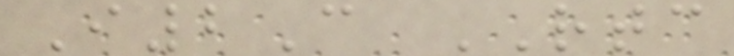I2C RTC
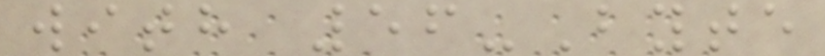with 56-Byte
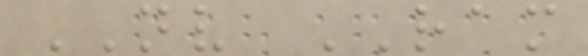NV RAM
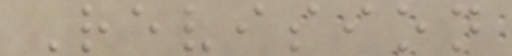Revision
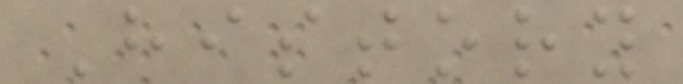History
